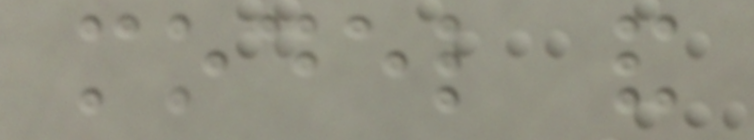model and
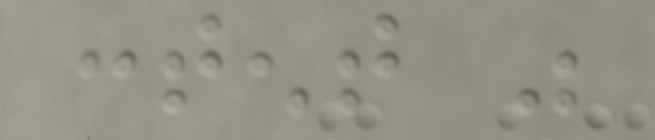content was
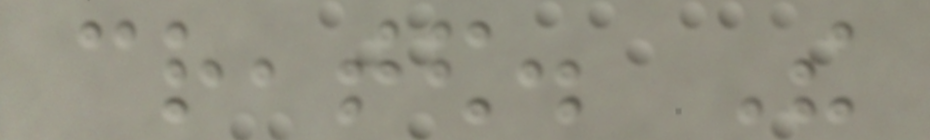created. The
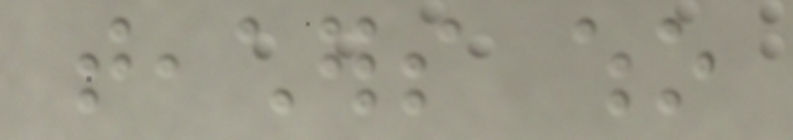teachers who
